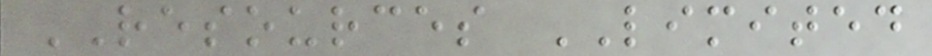RESOURCES LIMITED
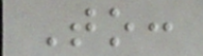To:
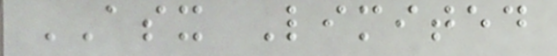ASX Limited
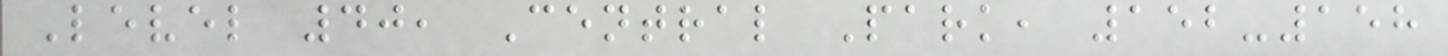Level 40, Central Park, 152-158
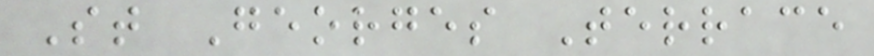St Georges Terrace
